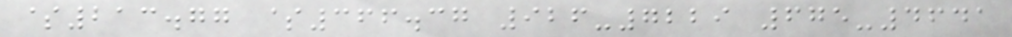$213.77 $366.37 926-7229 675-4641
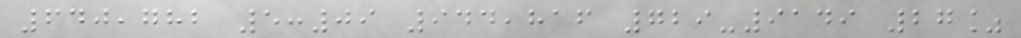640,782 5:09 944,816 729-9149 27%
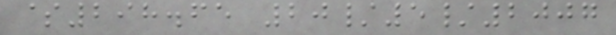$298.65 20/5/2007
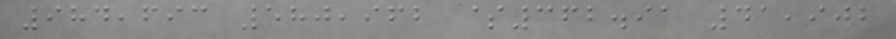984,693 580,962 $362.91 41,902
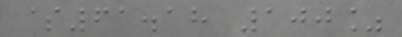$61.18 100%
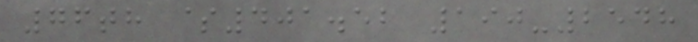76th $401.52 190-2548
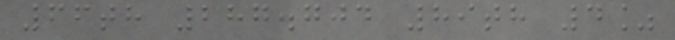66th 287.704 89th 4%
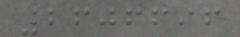2606696
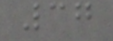37
